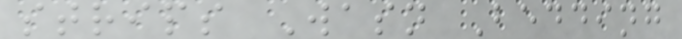strips Wasn Bedding
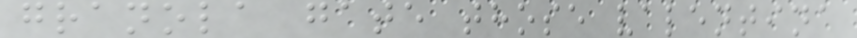granola gate those valentina
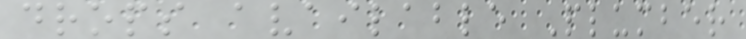drops available Plumber
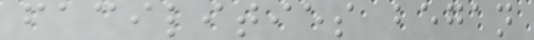facilities began
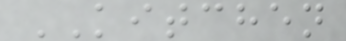KITCHEN
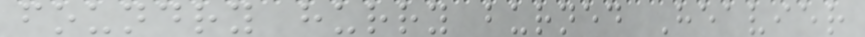foundry hurry burned Heavier
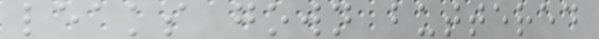leaks gown buttered
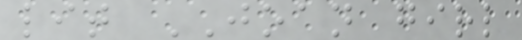lit JOAN girl
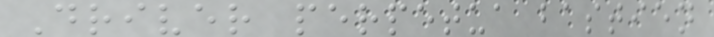Driver perpetua bastien
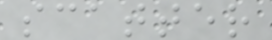scatter
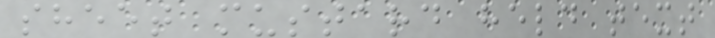sheet mustard held text
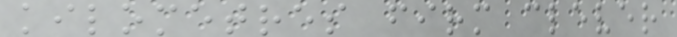kilometres firm clever
